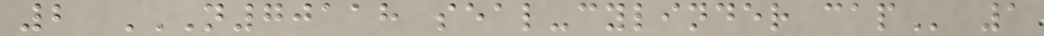2 N70118 SEAL-CYLINDER CAP 1
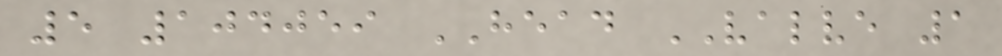5 104059 HEAD VALVE 1
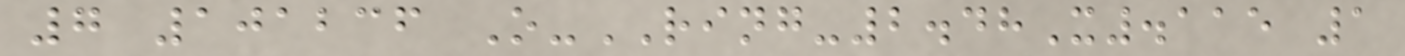7 101236 O-RING-2.48X.115 1
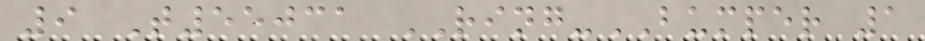9 T55031 RING-BUMPER 1
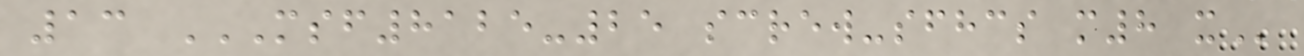13 MSF8125-25 SCREW-SFHCS M8 X
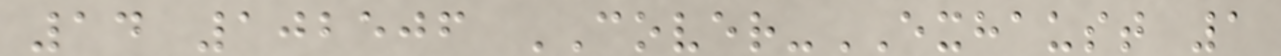14 102506 COVER-EXHAUST 1
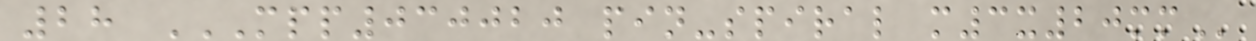28 MPP030020 PIN-SPIRAL M3X20MM
